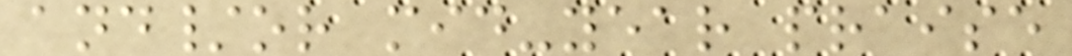and/or mid-year praise
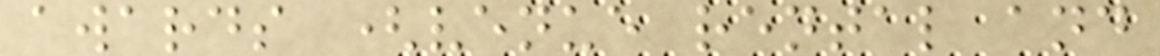awards (venue rental and
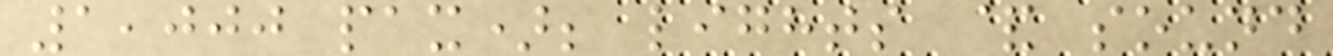1,000 pax); lights & sound
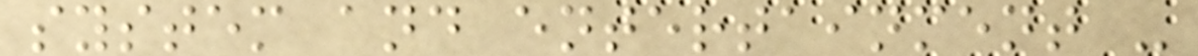system and entertainment -
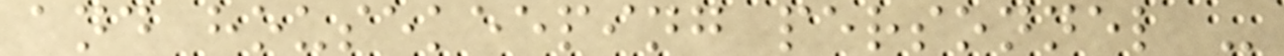and housekeeping personnel -
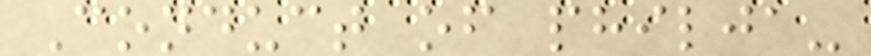Conduct of philja-
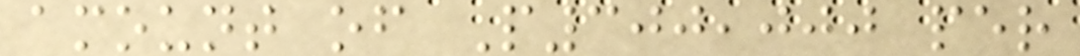amount of P300,000 per
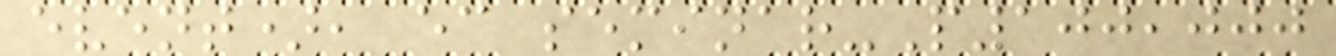event), ec seminar-P100,000
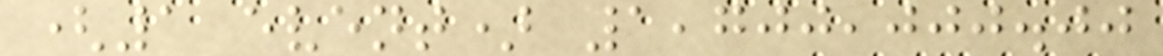(1 event) 1,700,000.00
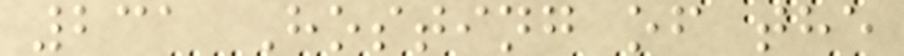231 Hosting of the
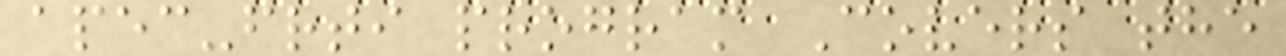apec-frti program Covers the
